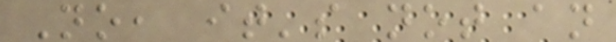No, it's not an
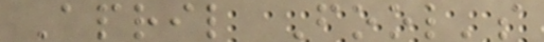April Fool's
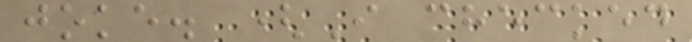joke. (I checked
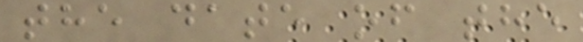the date of the
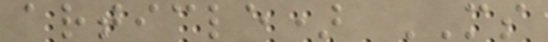article) MS
